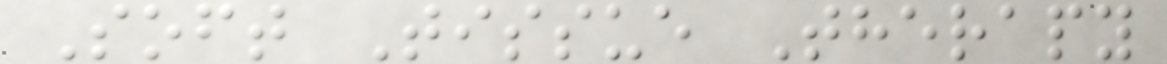Soft Tissue Therapy
